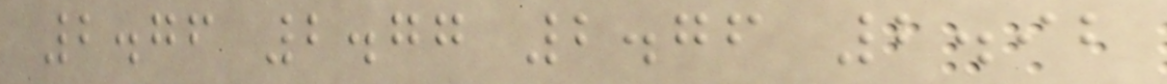2.76 2.77 2.76 2.92
